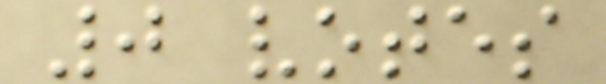0 votes
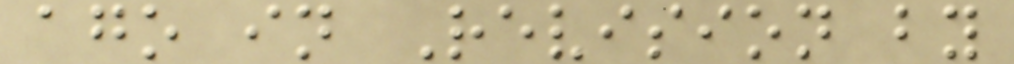ago in Revision by
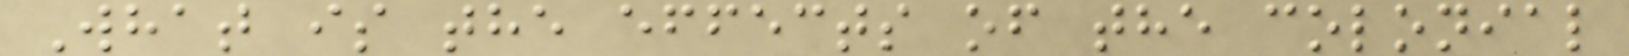What is the effects of the colonial
